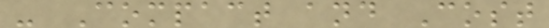- Compact and Cost
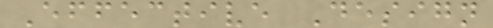Effective Design
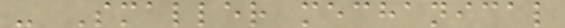- Smaller mechanical
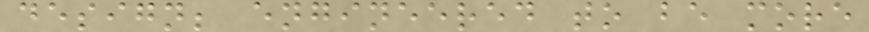design; engineered to be more
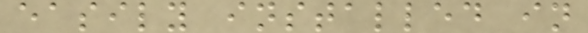easily installed in
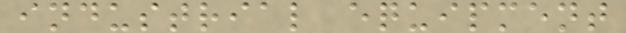industrial equipment
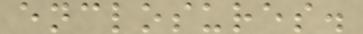enclosures.
